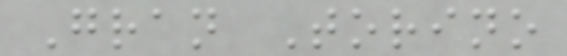Gran Torino
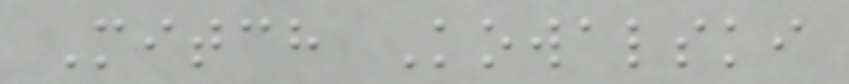Mitch Kowalski
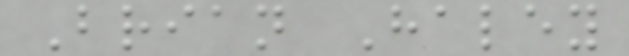Brian Haley
